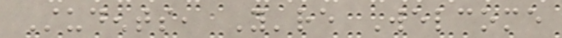Students, You're Welcome
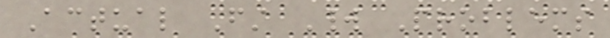Actual First World Problems
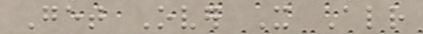Get Over It Already
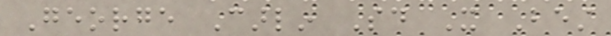George Carlin Said It Best
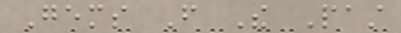Gems From The Past
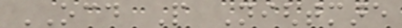OCD People Nightmare
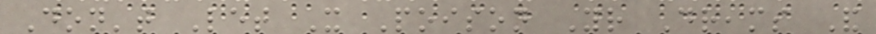Don't Let It Poison Your Dreams And
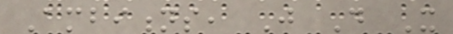Ambitions, Just Do It
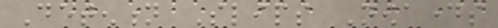Detention Slips Nowadays
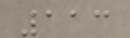113
